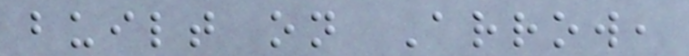built on Arrow,
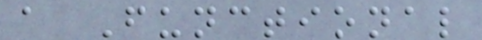a Functional
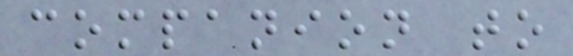companion to
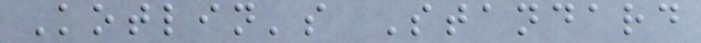Kotlin's Standard
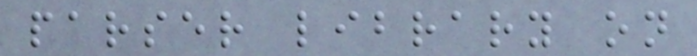parser library on
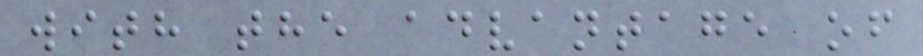with the advantage of
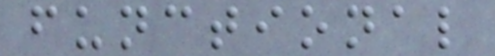functional
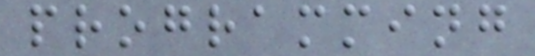programming
